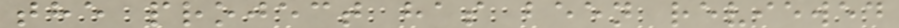the project has been reviewed
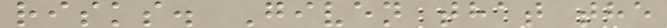risks. Given that the
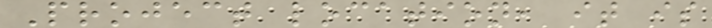Project location, it is
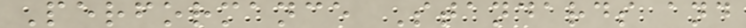Performance Standards and
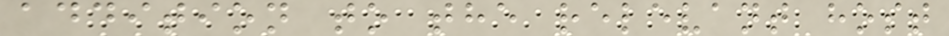addition to the relevant host
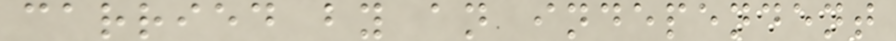carried by an independent
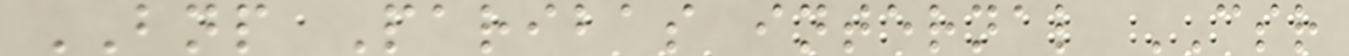BNP Paribas internal CSR
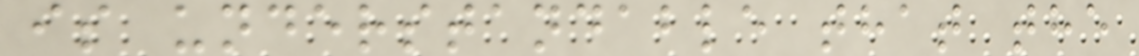is understandable that the
